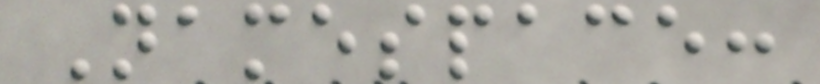Namespace:
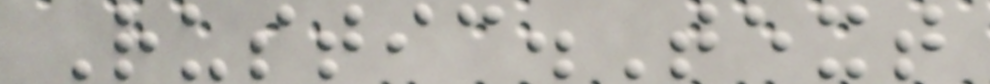Rustic.Text
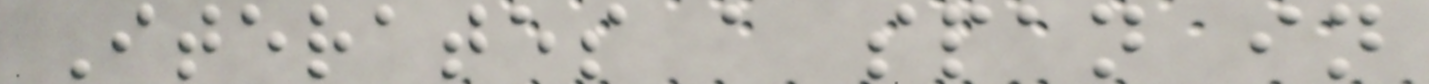Iterates a span in
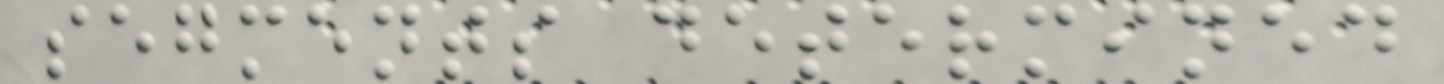segments determined
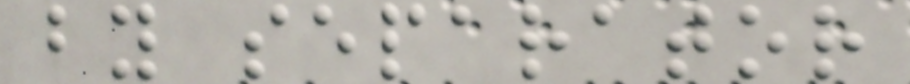by separator
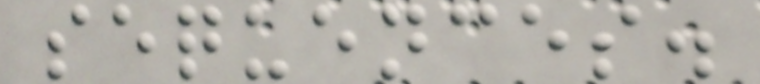sequences.
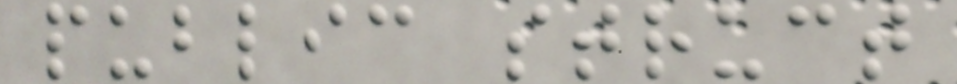public struct
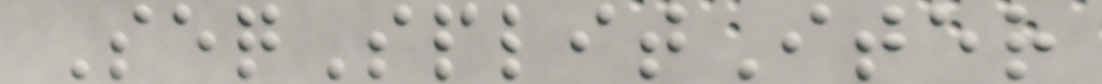SeqSplitIter
